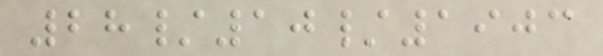28/10/1903
